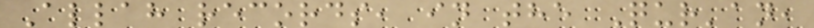Allah records, in the Qur'an,
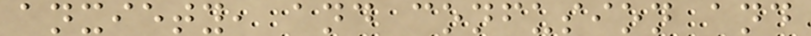anxiety, and confusion and
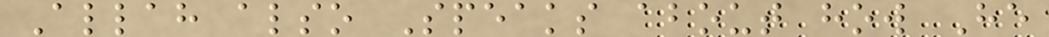Allah also Speaks about how He
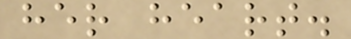her heart.
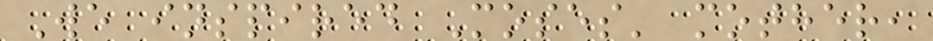We inspired Moses' mother,
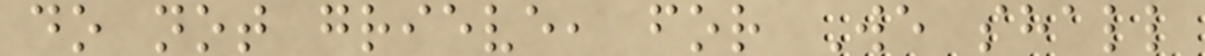do not grieve, for We shall
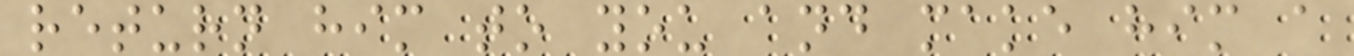return him to you and make him a
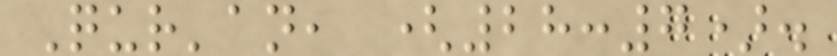Qur'an, (28:7).
